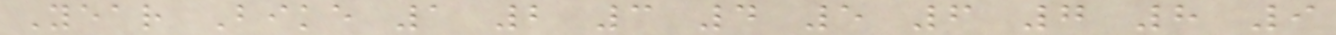Year Bike 1 2 3 4 5 6 7 8 9
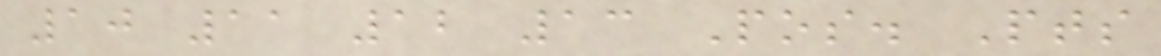10 11 12 13 Pos. Pts
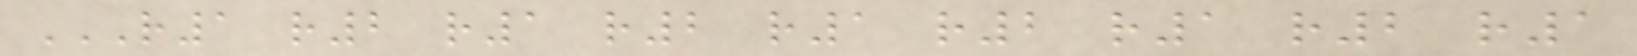R1 R2 R1 R2 R1 R2 R1 R2 R1
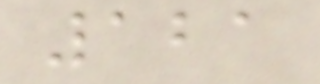121
